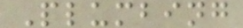Plumbing
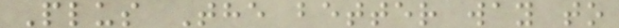Plus The better way to
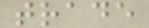trade
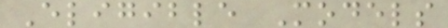Eligible Models
